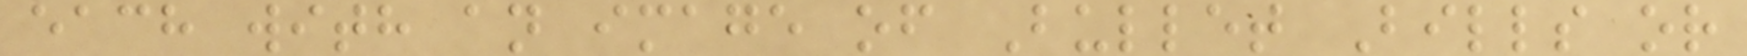each with an image of Bullet Bills or
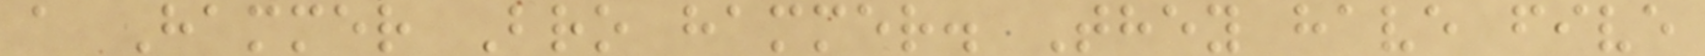a Hammer Bro hammer. They have five
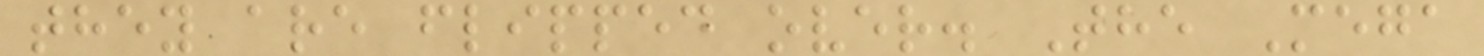they are flipped over. The Mega
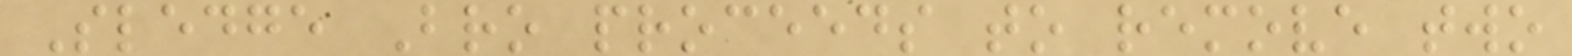Sledge Bro proceeds to remove two
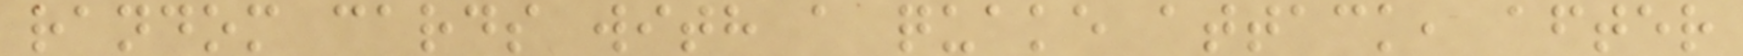random cards with a quake attack, after
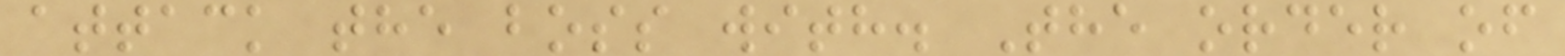attack the boss with. The order of
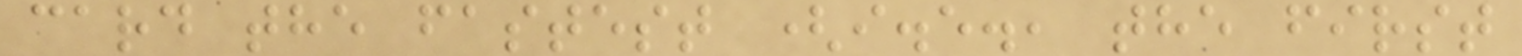card the fastest (i.e., the first
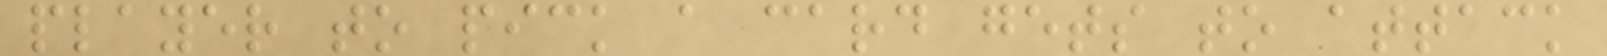player to pick a card gets to attack
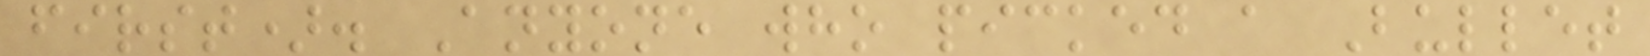first). Anyone who picked a Bullet
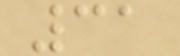31
